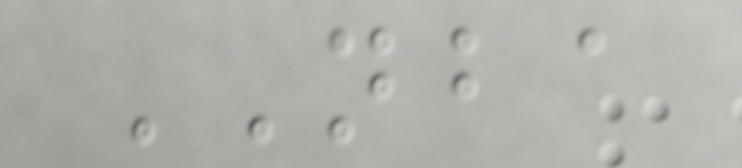NBA
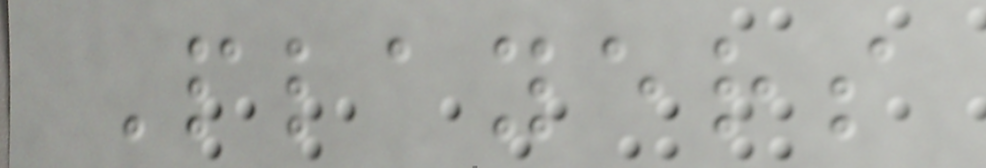Players
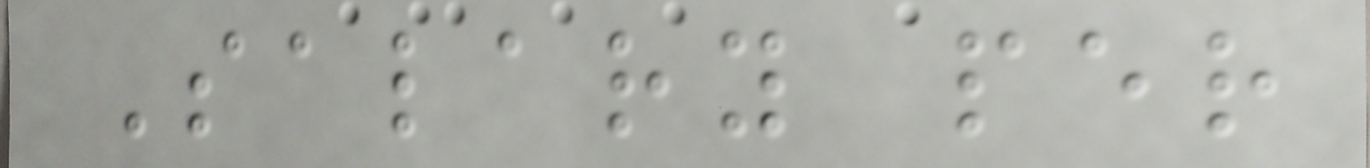Salary per
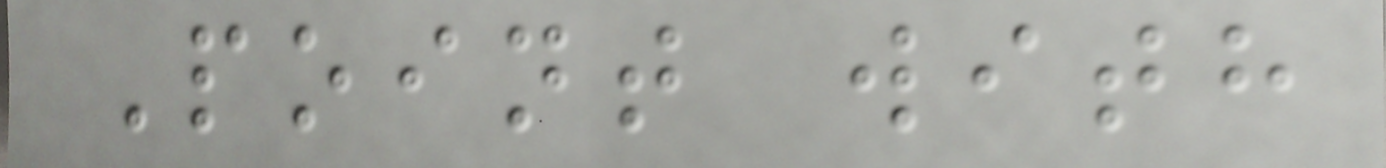Point with
